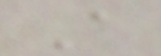A
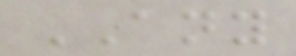ANY
